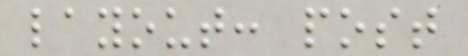layout: post
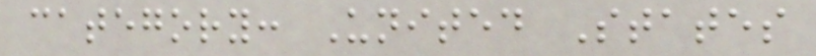category: United States
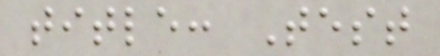title: Test
